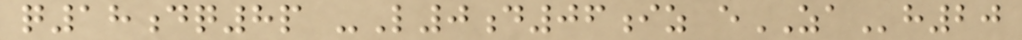q18dq8p -L0d06iz eZAh20
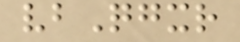vbQgxr
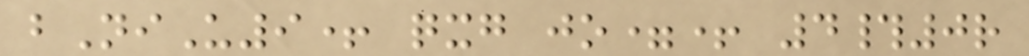bNiU9+ qxg jo=+ 4#0r
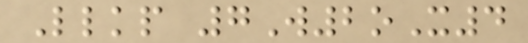Llkp 7W2oX4
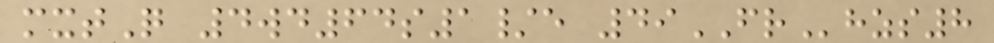mxtQ 4wd64s1/e 49FRhzs8
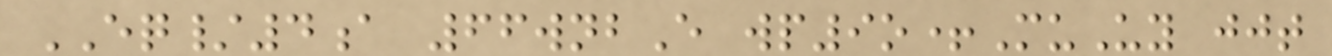EQ/4a 66wnbE wp9o+MuUy jjt
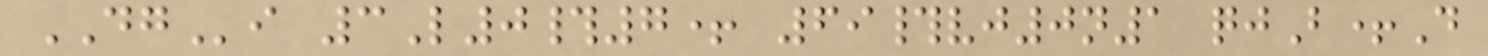DGi 3L0#7+ 69#vj0n1 qjB+D
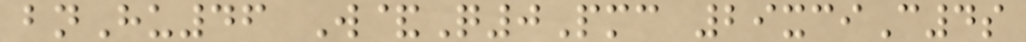bnHu46 W&Q0Pmc 29xciC4s
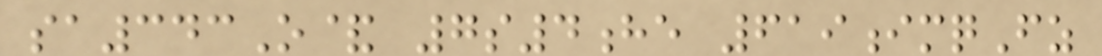sa343O& 7s4he 619imqFz
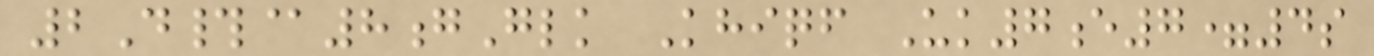2D#@8gGlk Khiqf Uk7e7=4s
